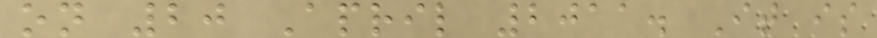on 20 April 2011. It is
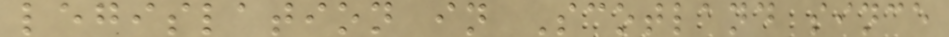legislation in Scotland since
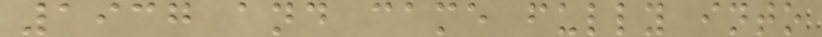1937 and came fully into
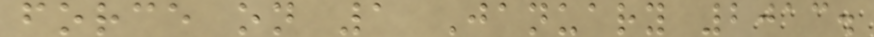force on 1 January 2013.
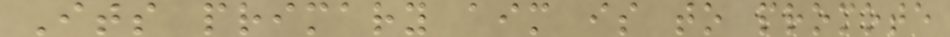Its primary aim is to promote
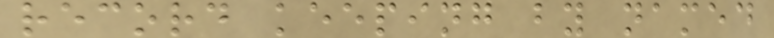record keeping by named
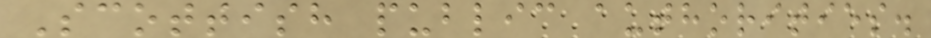Scottish public authorities.
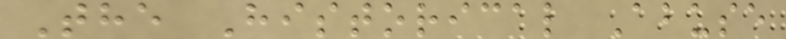The Historical Abuse
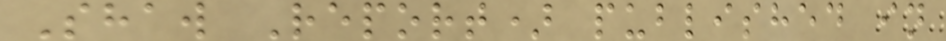Shaw Report) published in
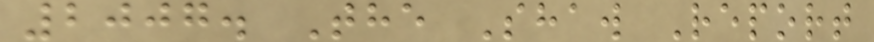2007. The Shaw Report
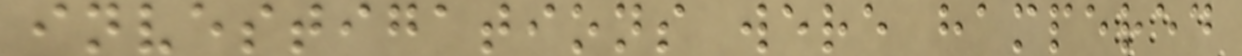investigations were hampered
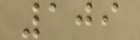109
